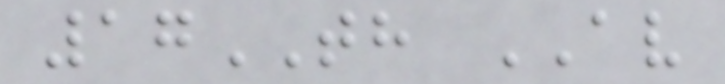17TH AV
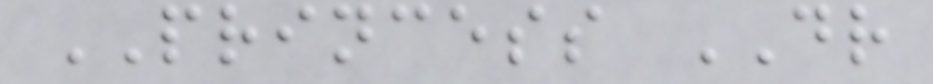PRINCESS DR
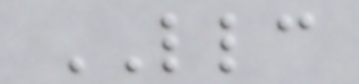LLC
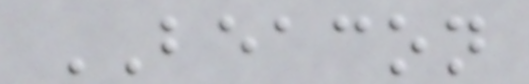BEACON
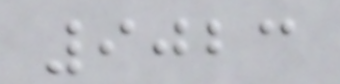9023
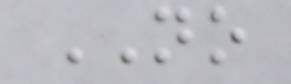NO
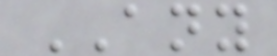ANY
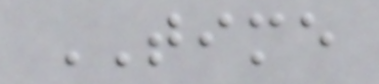TIME
